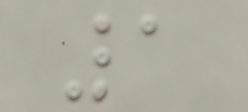1
